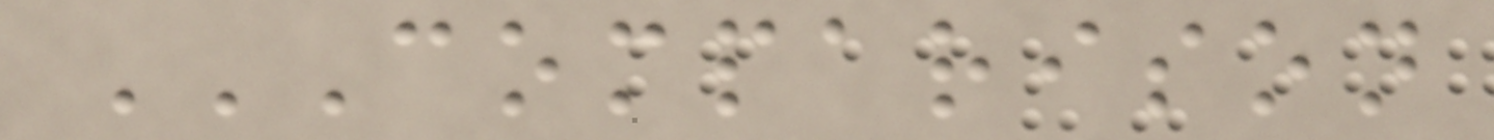COMPARISON
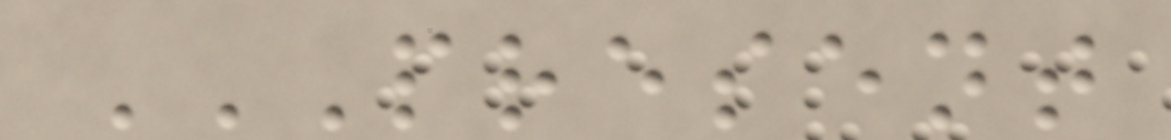PRESENT
